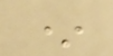*
